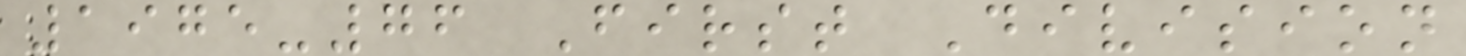1975-76 First Division
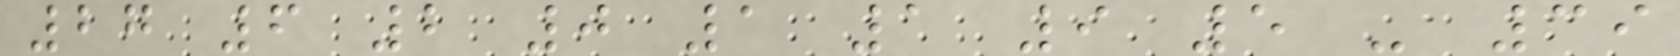27 6 2 0 1 1 9 5 - 39
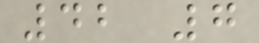42 7
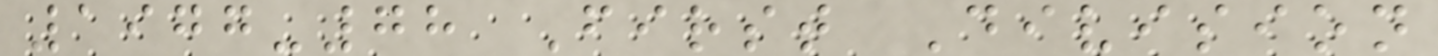1977-78 First Division
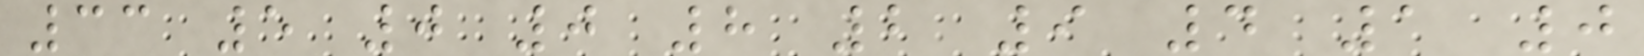33 5 0 0 8 2 9 4 1 0
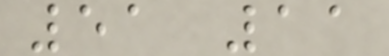51 11
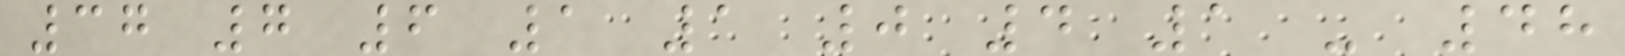37 7 6 1 1 0 4 1 - 48
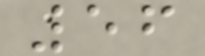56
